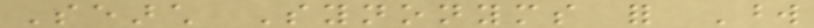Search Synonyms for Word
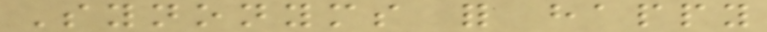Synonyms for happy
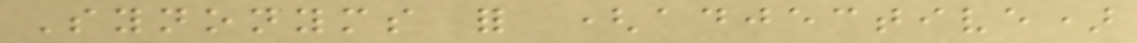Synonyms for (adjective)
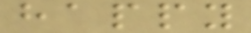happy
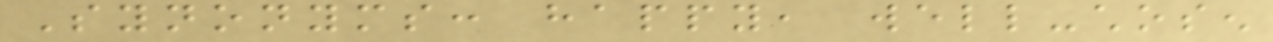Synonyms: happy, well-chosen
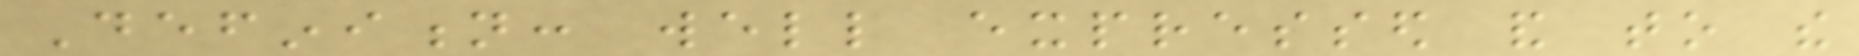Definition: well expressed and to the
